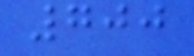700
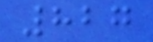827
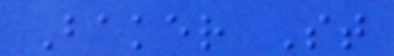Baker St
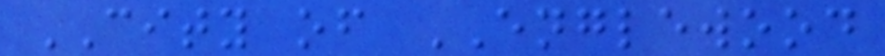CITY of ENGLEWOOD
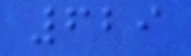629
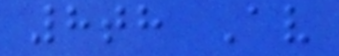8th Av
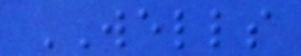WELLS
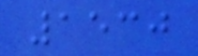1530
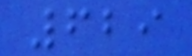629
